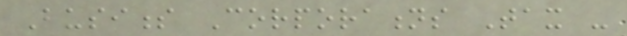Business Corporations Tax -
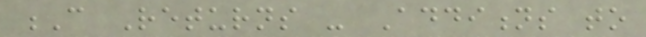C Returns - Additions to
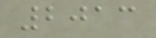2013
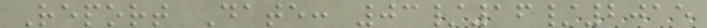Report Date: 03/16/2015
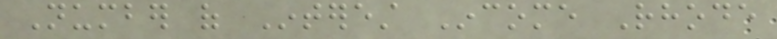Number of Interest Income Rhode
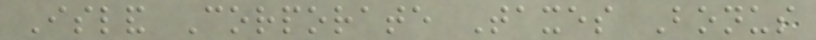Island Corporate Taxes Bonus
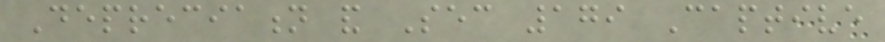Depreciation and Sec 179 Captive
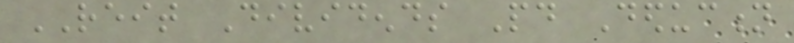REIT Dividends Paid Deduction
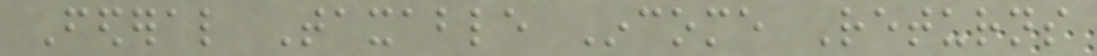Federal Taxable Income Returns
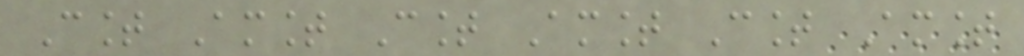Count Amount Count Amount Count Amount
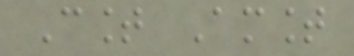Count Amount
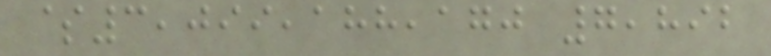$3,099,188,170 7,892
